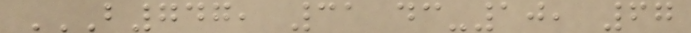B747, 31 DC-10, 67
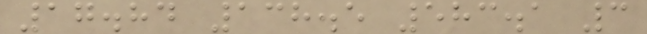17.84 138.5 583.1 3
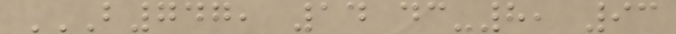B747, 14 DC-8, 93
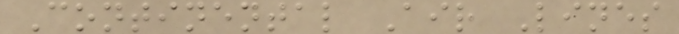Continental Air Lines
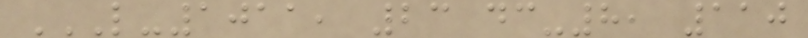L-1011, 23 DC-8, 110
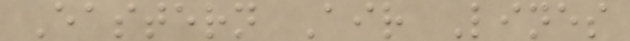Eastern Air Lines
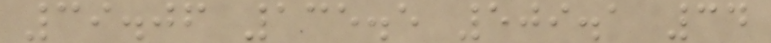39.06 135.5 509.1 34
